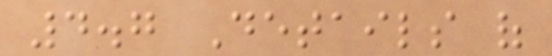4.7 Details of
